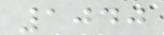1040
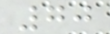70
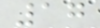17
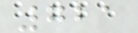721
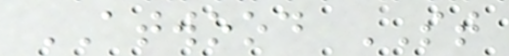ATWOOD ST
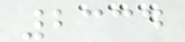2334
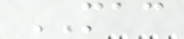MAC
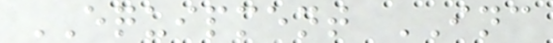EQUIPMENT INC
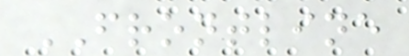FRONTLINE
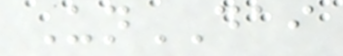UnDAI
